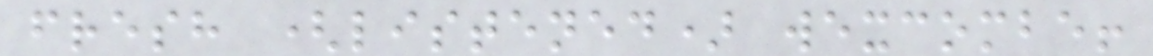fresh (listened) wexcombe!
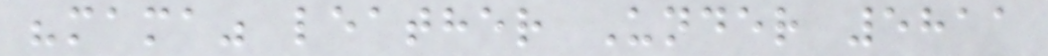"mama" leather Under 5811
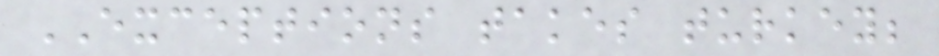EXCEPTIONS takes turkey;
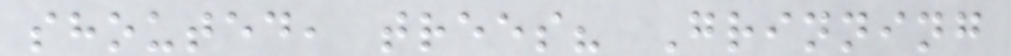shouted, trees? Grinning
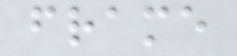frame
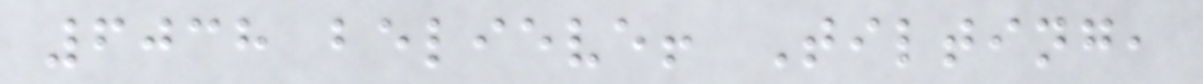6038 believe! Tilting,
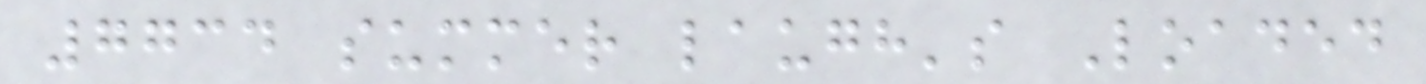7734 summer laugh's Loaded
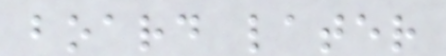board later
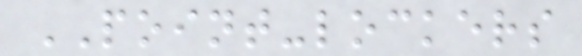POINT-lockers
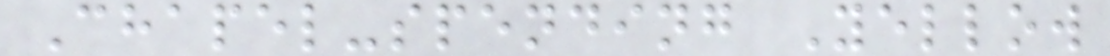Chapel-spending Yellow
